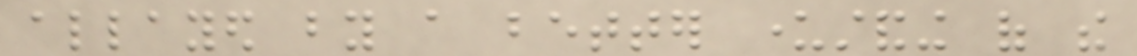allayed by a better understanding of the
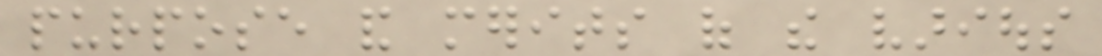purpose and merits of the various
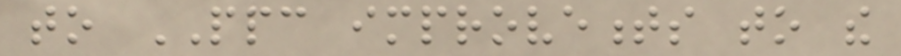to PPC improvements to the
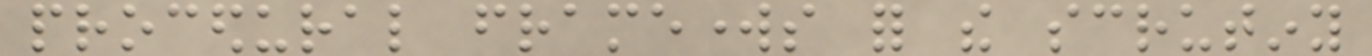procedural frameworks for the scrutiny
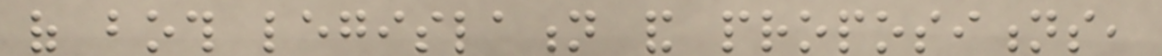of both legislation and propositions,
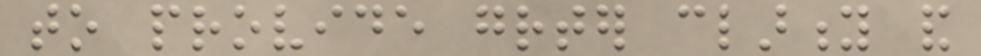to provide greater clarity and
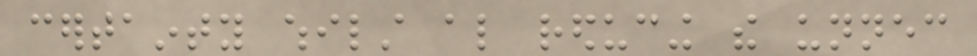certainty whilst also reducing the unnecessary
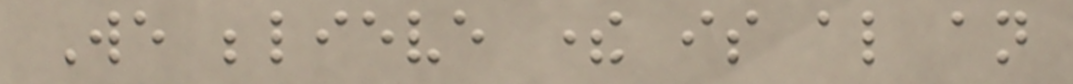We believe there is also an
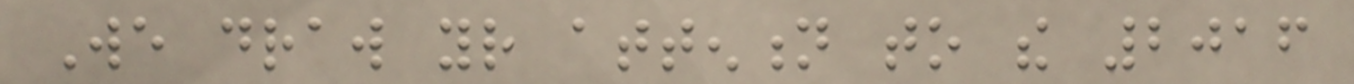We draw your attention to the 2016
